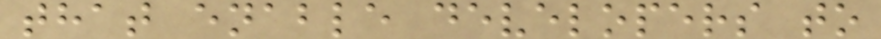that enable developers to
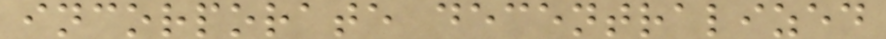incorporate decentralized
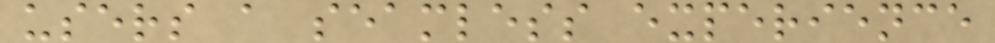users a seamless experience
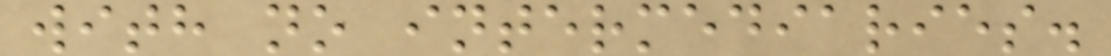with no intermediaries.
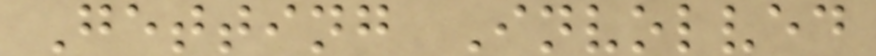Getting Involved
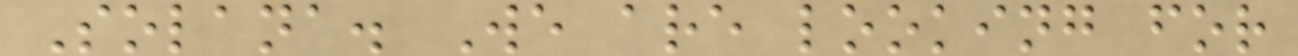Solana. We are looking for
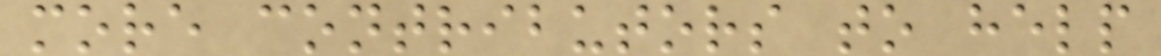more contributors to help
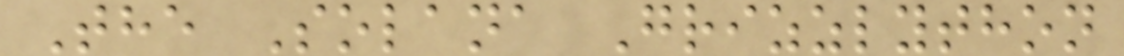The Solana Grizzlython
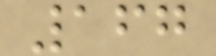167
